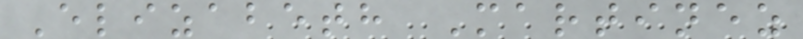Elizabeth Martinez
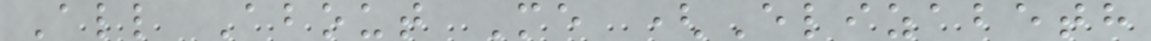All About Me (Elizabeth
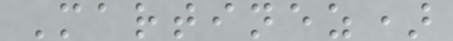Martinez)
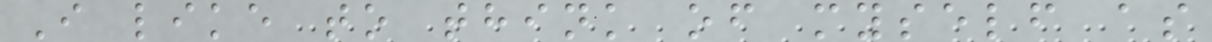I like to think of myself as
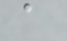a
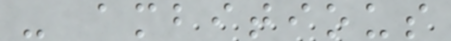- ambitious
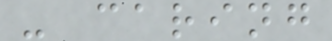- caring
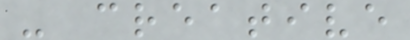- creative
